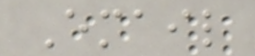Email
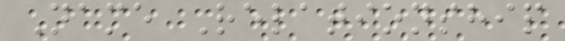Name Relationship
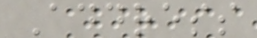Address
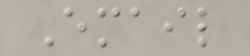Email
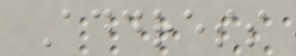Address
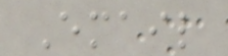Email
